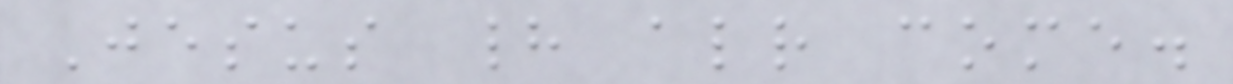Jesus had already come.
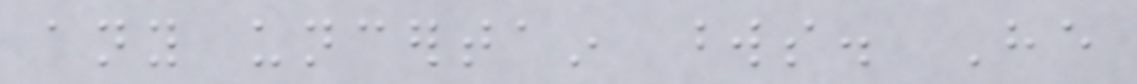any uncertain words. He
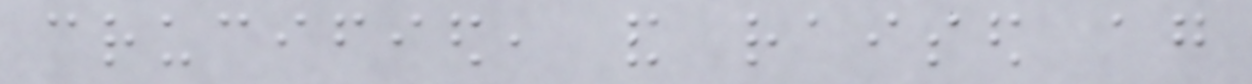crucified, and raised again
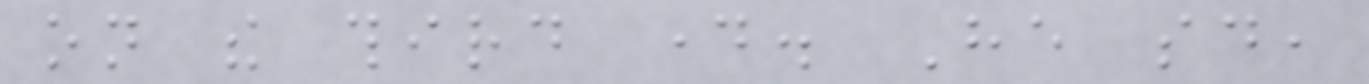on the third day. He said,
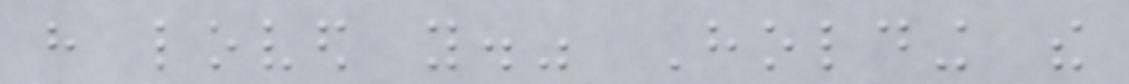have loved you." Holding the
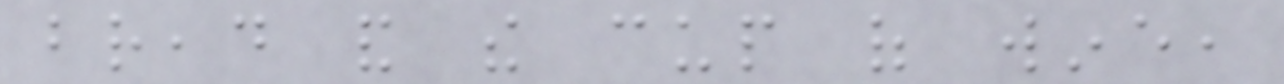bread and the cup of wine,
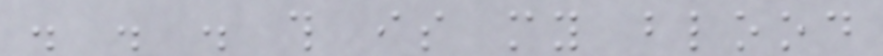. . . this is my blood
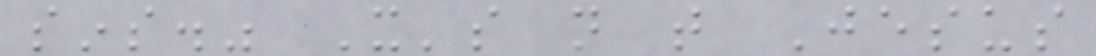sins." It's not that Jesus
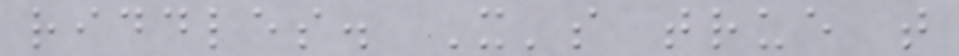riddles. It's true that
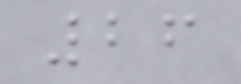26
